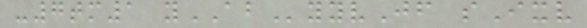-7tm1 yAByyvJf sIxv
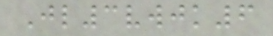Jl3vwjk6
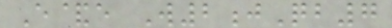E&e W2jQb7
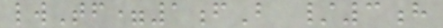lwTf=1fB /3h
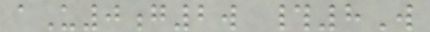aU0g2w #8W
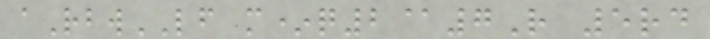aRbwLF m*q2@7R 5rd
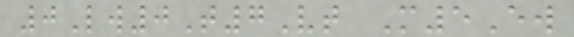0Lw0T7Vt M5Ew
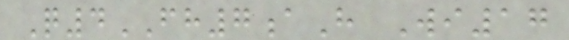Q4FH7aH Wi17
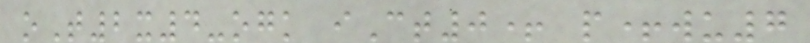oT2x4-ogk iCt0+ p+wu7
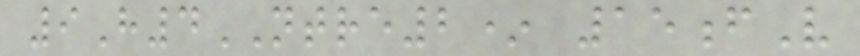9H4NTRE2* 15fV
